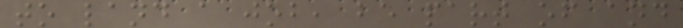to land a job, be part of and
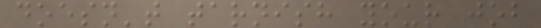doesn't tarnish your job
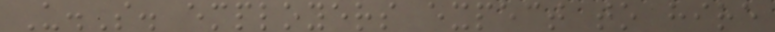U.S. employers expect to hire
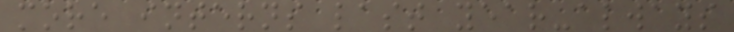more interns last year-always
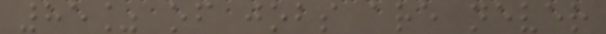85% of jobs are never
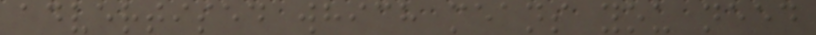advertised which means you need
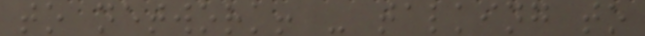to network! - talking to
